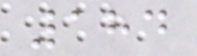184
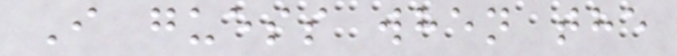I guess when the
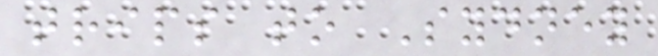trips to Sydney
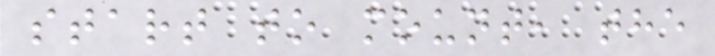start to mount, the
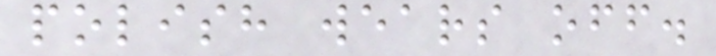polish wears off.
